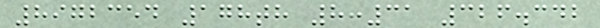8972354 178th 8:31 326.342
